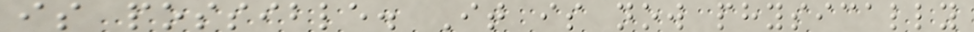is possible. It is now physically
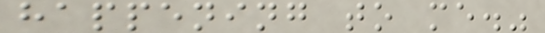happening to me."
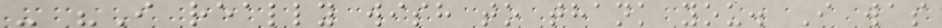- "I really wish to thank you. I was
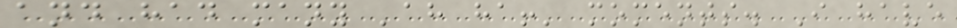and had many 'ah ha!' moments. I have
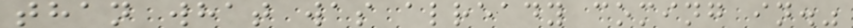than what was already coming in."
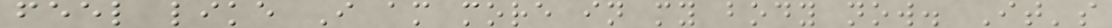feel like I am more in my body now. It's
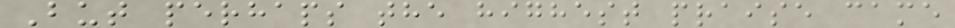But perhaps the highest praise came
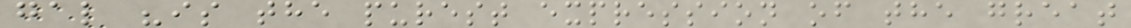gal "is the purest expression of the great
